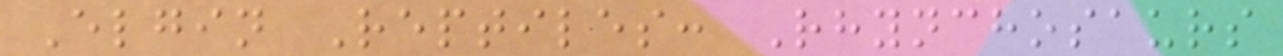Elgin Reptiles: Rhynchosaurs
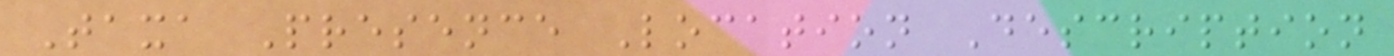Taxa Presence Location Description
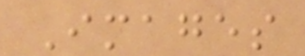Images
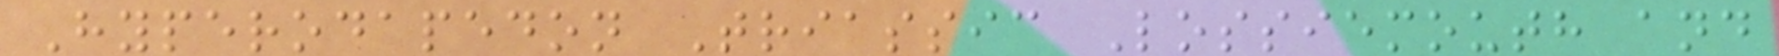Hyperodapedon Triassic Lossiemouth and
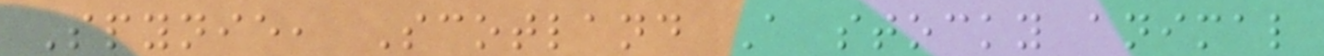Spynie, Scotland A stocky animal
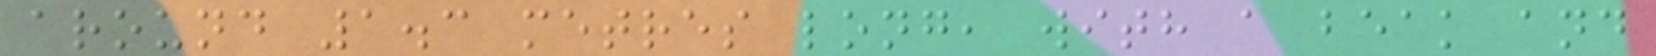around 1.3 metres long, with a beak and
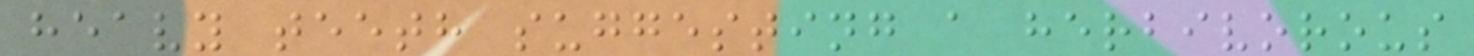heavy teeth suggesting a herbivorous
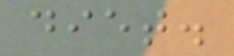diet.
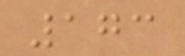173
